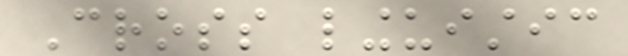Cross linguistic
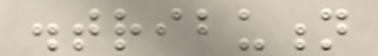distribution
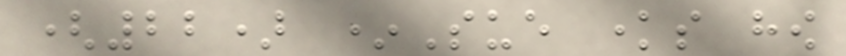(22) *Sue knows how
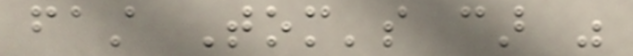fast Tom's car was
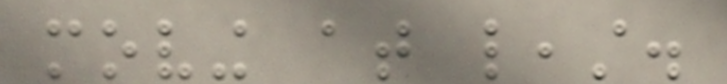moving at least.
